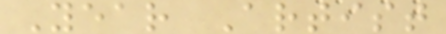Year Artist
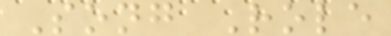Song Role
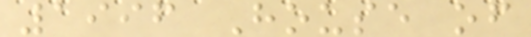1996 House of
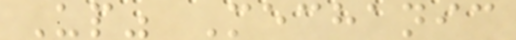Up" Mechanic
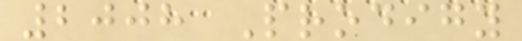2008 Prodigy
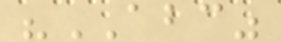"ABC"
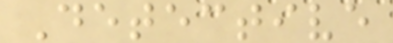Detective
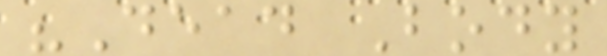"Dead Body
